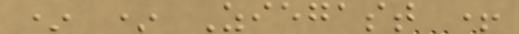* * Ziegast +
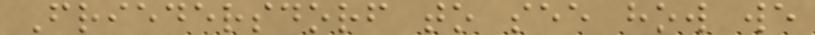Friedersdorf to see how we
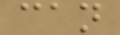can
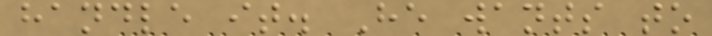handle it. He wants to
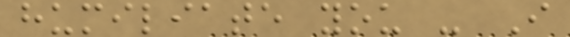humiliate you - I
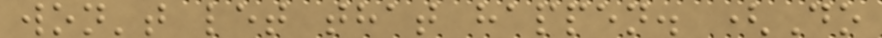won't let that happen. (Do
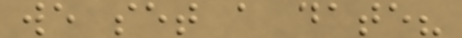we set a date?
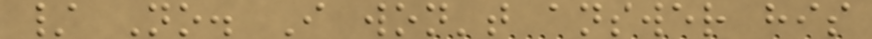/ No. I won't answer his
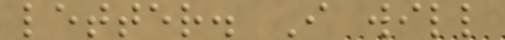letter. I will
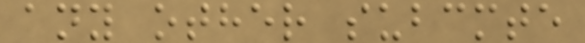any other subcmte
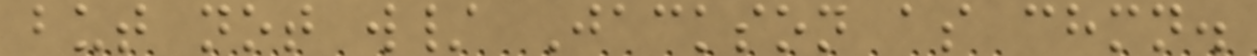but not w/ Jackson as chmn.
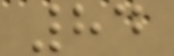84
